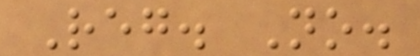Reg. No.
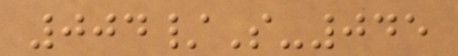004/S-045
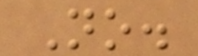No.
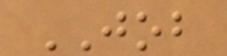JOB
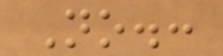No.:
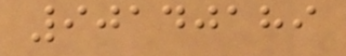90140189
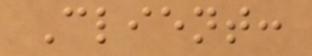Client:
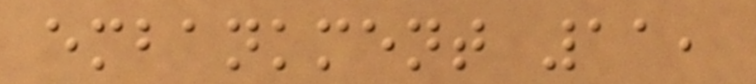embankment 11,
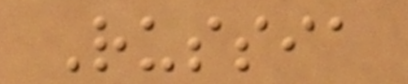Russia
